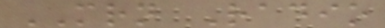MRN Radio
